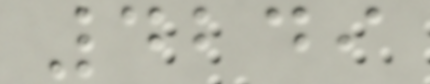4249
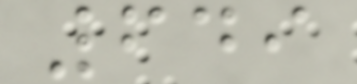649
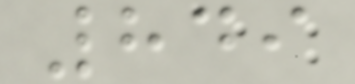849
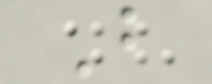B
